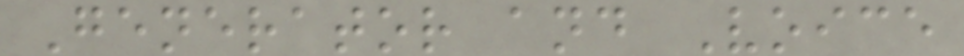Generator and Voice
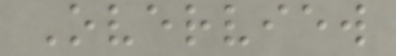Overview
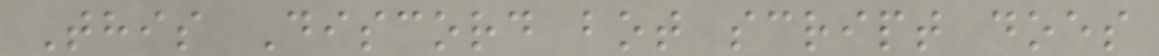This Discord bot script does
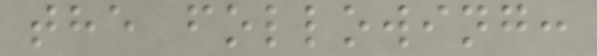the following:
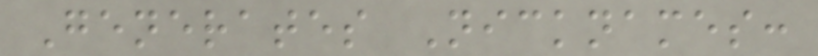Generates Nicknames:
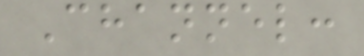Channel:
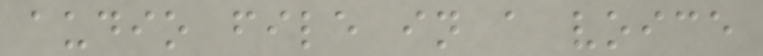audio file in a voice
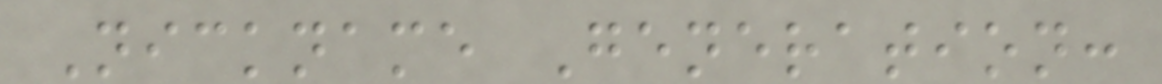Nickname Generation:
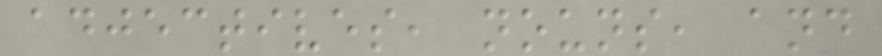adjectives, nouns, and
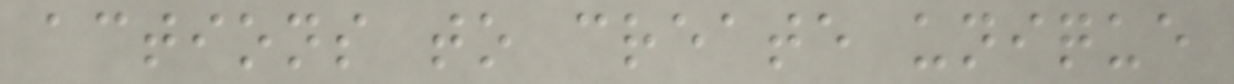actions to create unique
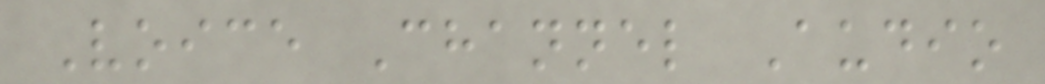Voice Channel Audio
